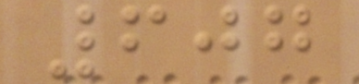607
